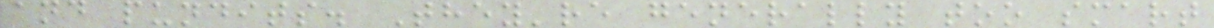and pundits. They're generally too smart
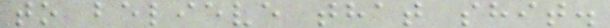to believe that shit.
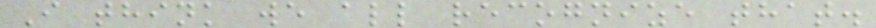I think we all recognize that.
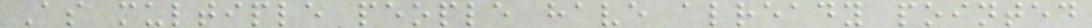As multiple people have already pointed
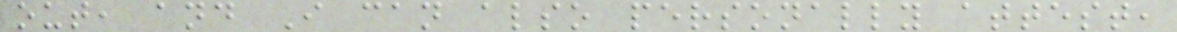out, and I can also personally attest,
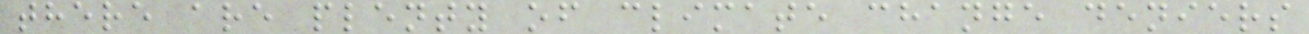there are plenty of climate change deniers
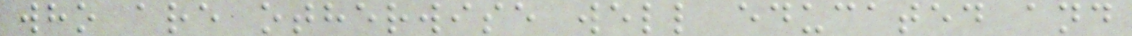who are otherwise well educated and
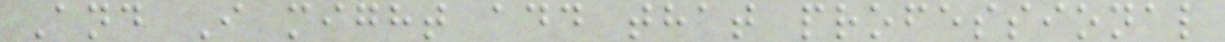And I might add that professional
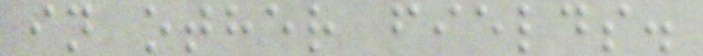in other fields.
